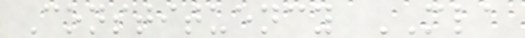Constituency MLA
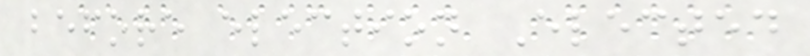before election Elected
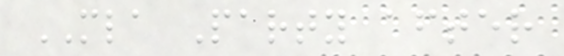MLA Party after
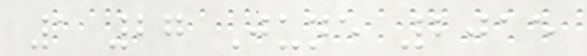1 27 June 2015
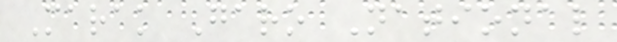Marak Garo National
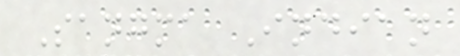Sangma Indian
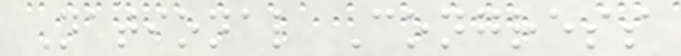National Congress
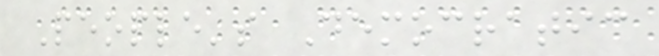People's Democratic
